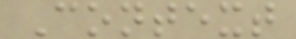Context
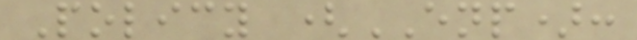Policy (ENP):
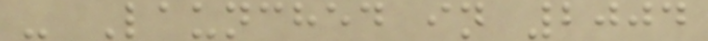- Launched in 2004
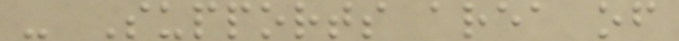- Supports area of
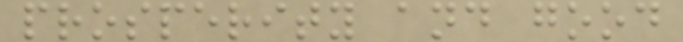prosperity and good
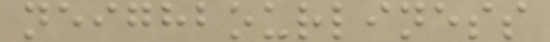neighbourliness
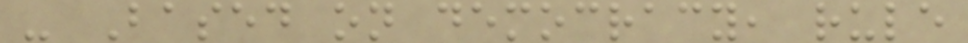- Based on democracy, rule
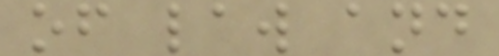of law and
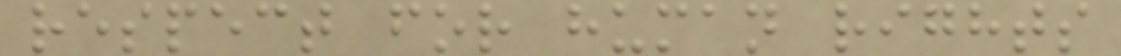respect for human rights
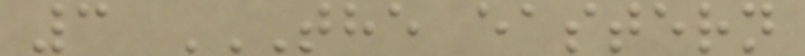3 THE EASTERN
